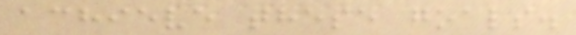achieve these goals.
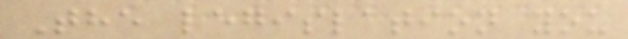The legislation you
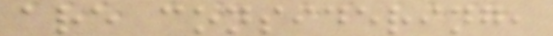are considering,
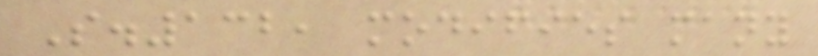S.132, modifies many
